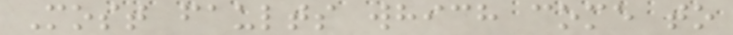Most faults which come to
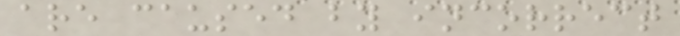are caused by incorrect
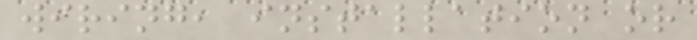wiring, installation or
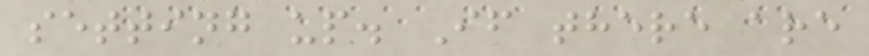setting up. If there are
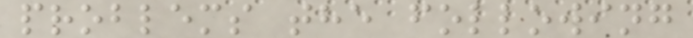problems the following
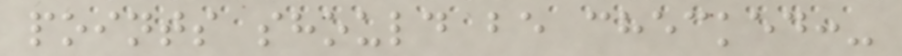points should be checked:-
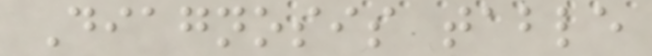Diagnosis table
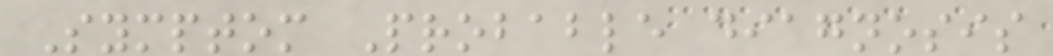Symptom Probable diagnosis
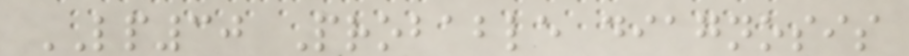LP30 Probable diagnosis
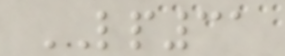LP31
